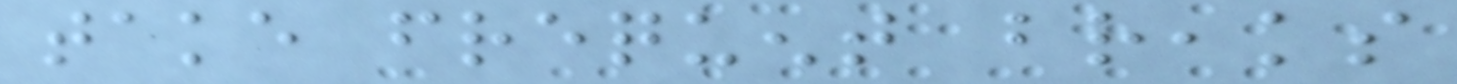take frequent breaks
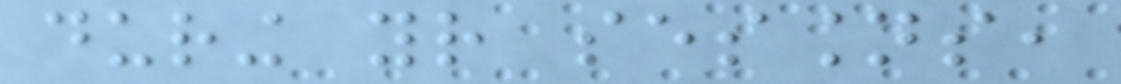during your sessions,
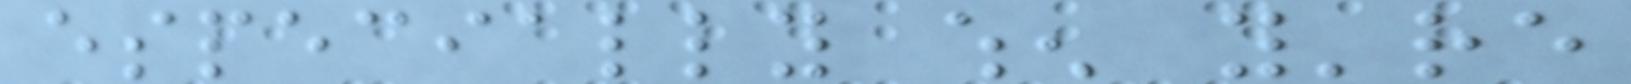especially when you're
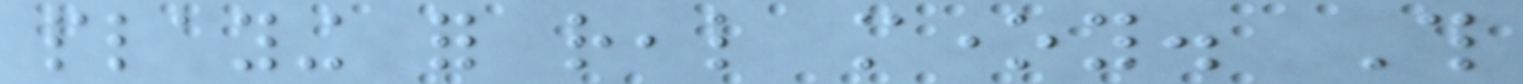playing for real money. This
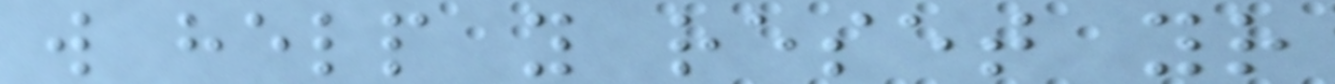will help you reset your
